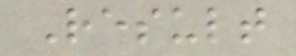Result
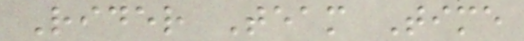Rider Team Time
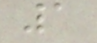1
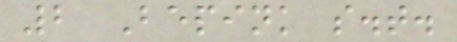2 Bepink s.t.
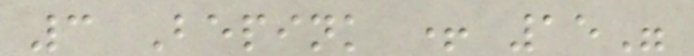3 Bepink + 15"
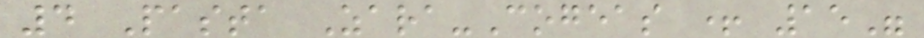4 Pasta Zara-Cogeas + 15"
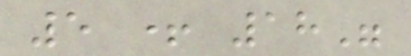5 + 18"
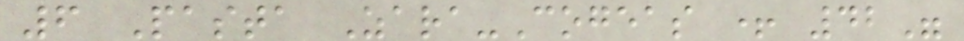6 Pasta Zara-Cogeas + 42"
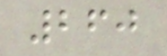260
